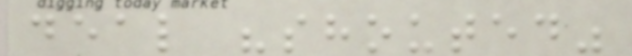deal "shouted"
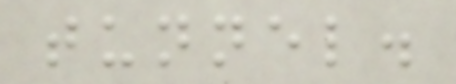tunnel.
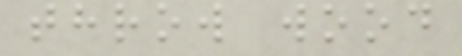throw wood
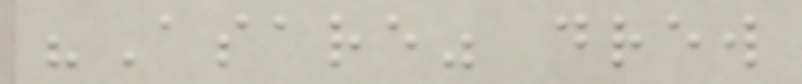"Asare" drew
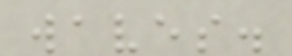waves.
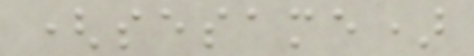(sesame)
